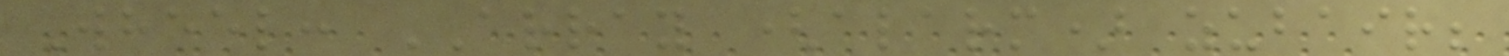Wheel: ARRAY (alarm) zubair;
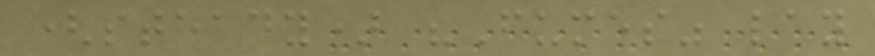(steady) "Fumes" lay
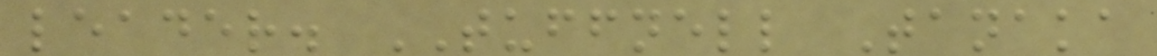leader. TUFFNELL Tanaka
